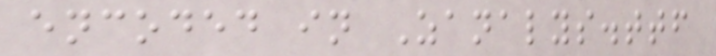encoded in Zanalys.ttf
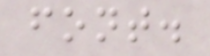font.
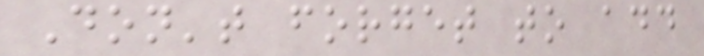Don't forget to add
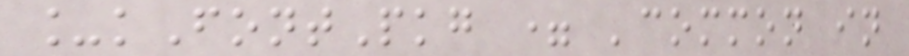_kFontPkg = 'common in
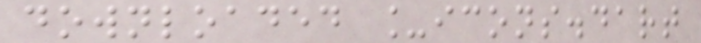downloaded _icons.dart
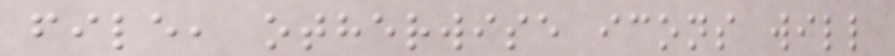file, otherwise icons will
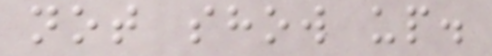not show up.
